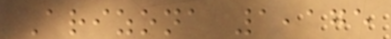Arizona 1,175
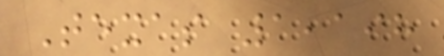Texas 1,198
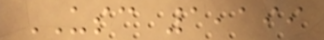USC 1,199
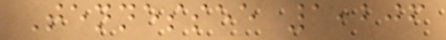Tennessee 1,206
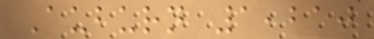Auburn 1,210
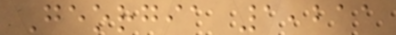Georgia 1,211
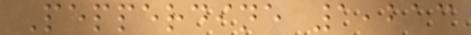Pepperdine 1,213
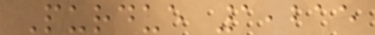Purdue 1,215
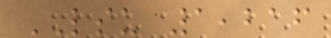LSU 1,216
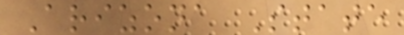Arizona State
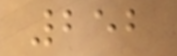252
